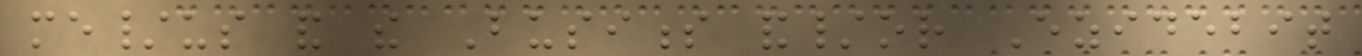me/us and the Business and/or Ezidebit
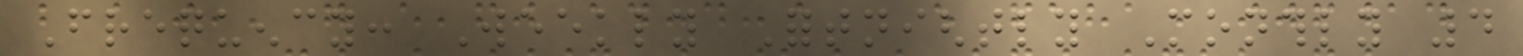Frequency: Weekly Fortnightly Monthly 4
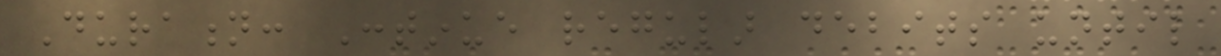Duration: Continue regular debits until
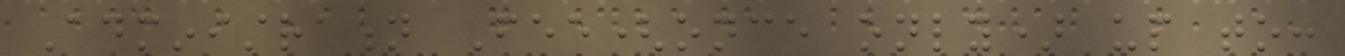Administration Fee(once only) up to:
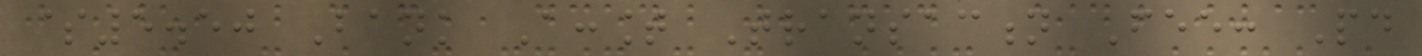$5.50 Bank Account Transaction Fee: Paid
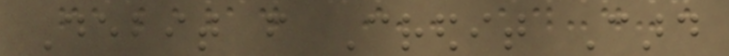Debit from Credit Card
